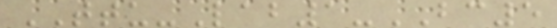TTU-Lab1-BC5
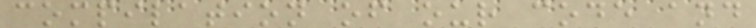compilation of our code and
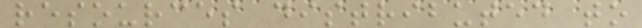resources distributed to
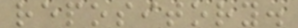repository.
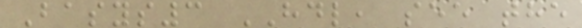Basys3 HDL, see the
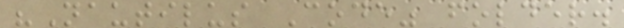"Nautilus Code" folder.
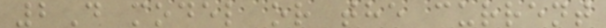2D model or the current
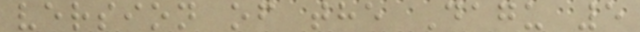version of the Dagu 5
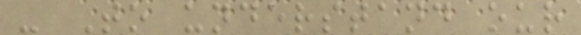- To understand our
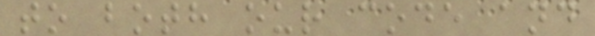to both our code and
